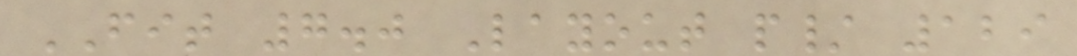FIT 7.0 Layout p/ 129
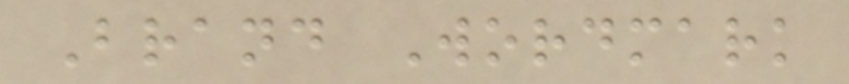Brand Wordmark
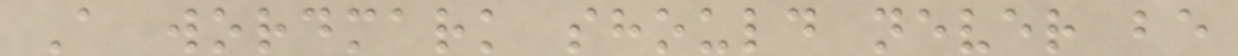A wordmark should never be
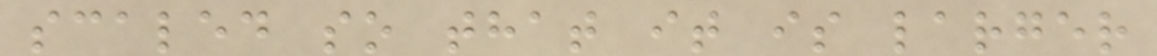scaled so that it is larger
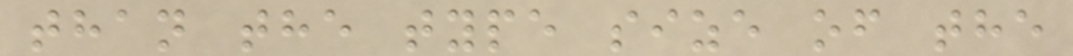than the type size of the
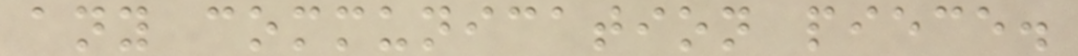any communication piece.
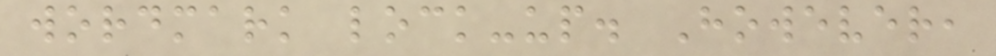wordmark lock-up. However,
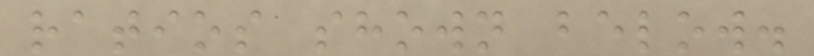ratios shown below.
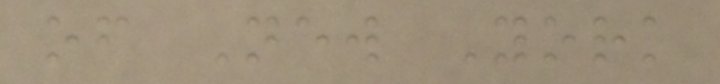of New York
